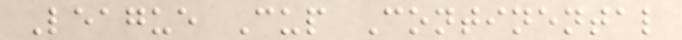League Cup Continental
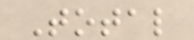Total
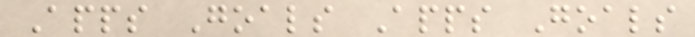Apps Goals Apps Goals
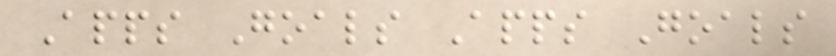Apps Goals Apps Goals
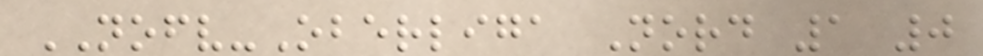NOFV-Oberliga Nord 1 0
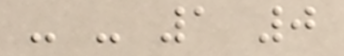- - 1 0
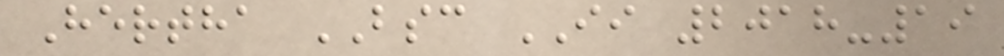Hertha BSC II 2018-19
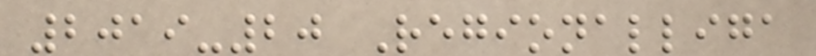2019-20 Regionalliga
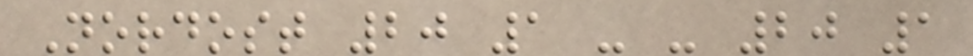Nordost 20 1 - - 20 1
